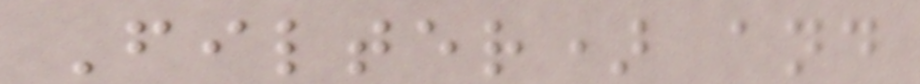Filter) and
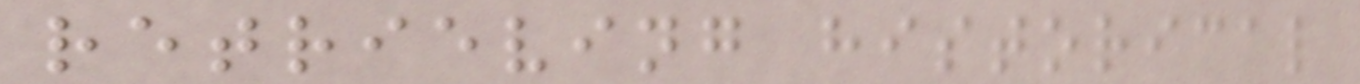retrieving historical
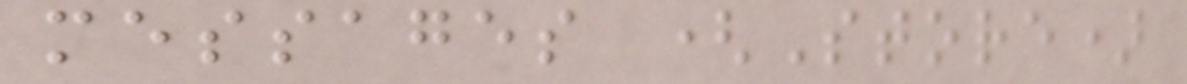messages (Store)
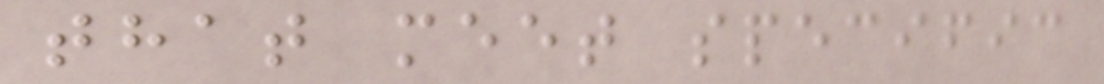that meet specific
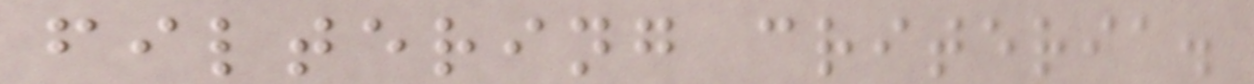filtering criteria.
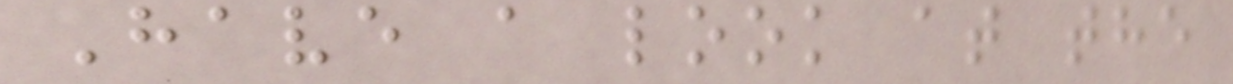Have a look at the
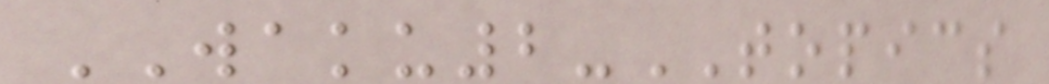WAKU2-TOPICS
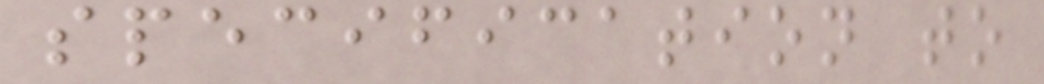specification to
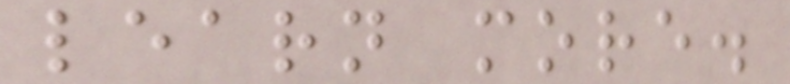learn more.
